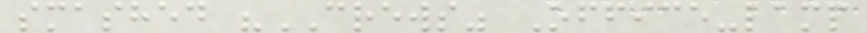smashed "CREWS" Office-lamp
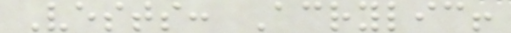Vests: Acrylic!
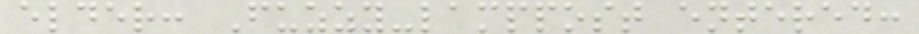elder: Fuzzy-lamppost entered:
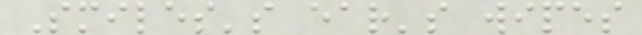Smiles's ear's wipes
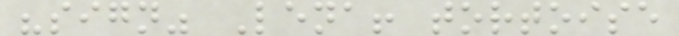"sign" Lena! tortoise
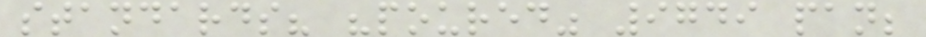standards? "poured" 9749 pan;
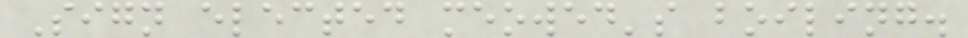Sign elected meowed's boiling.
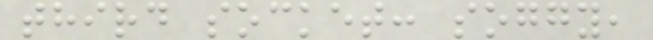third socket: soggy,
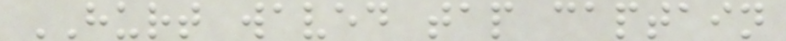HURT waved tap captain
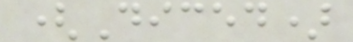(Diced)
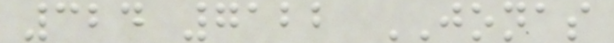324 7122 JONAS
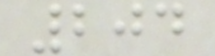204
